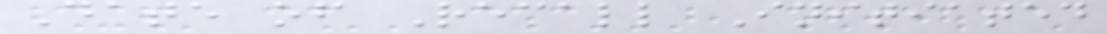Date of Recall Initiated
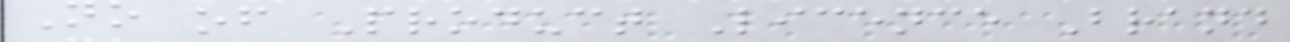No of Product Licence Brand
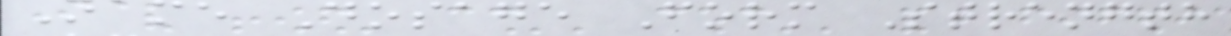Name Dosage Form Strength
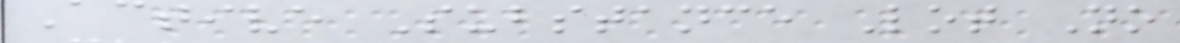Active Substance Lot No
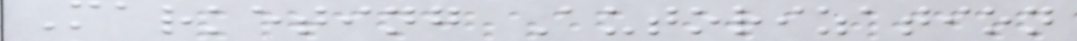Marketing Autorization
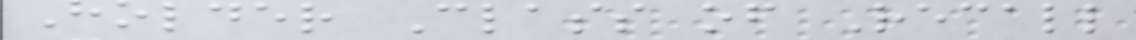Holder Class of Recall
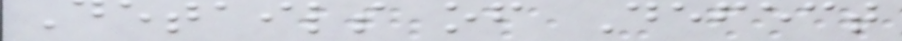Details of Defect
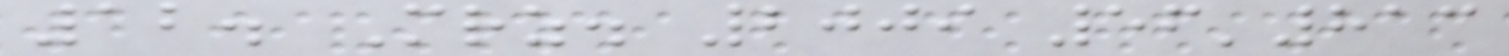12. Mrz. 2009 56'813
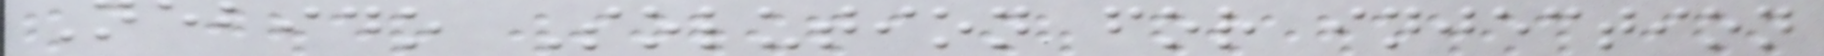Nebido Solution for injection
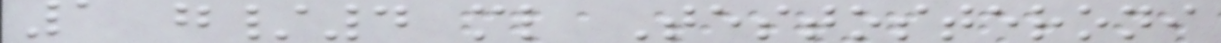1 g/4 ml Testosteroni
